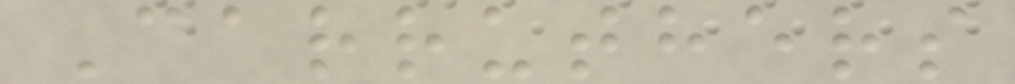Carruthers
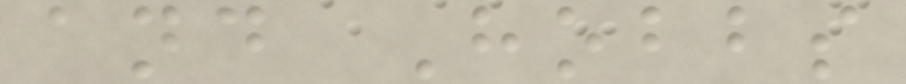and Hobbs
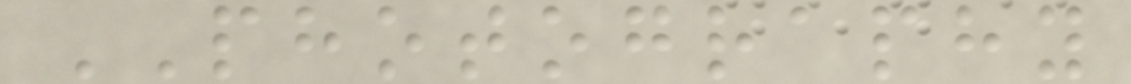PHOTOGRAPHY
